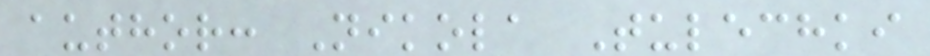author: Nikola Tulechki
